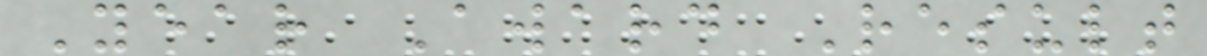Year Award Result
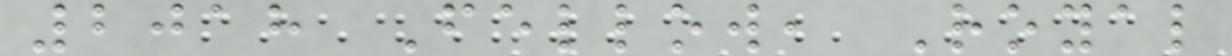2018 Fellow, Royal
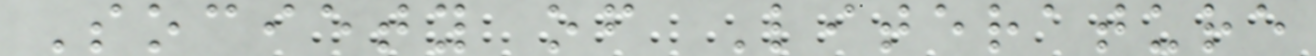Society of Literature
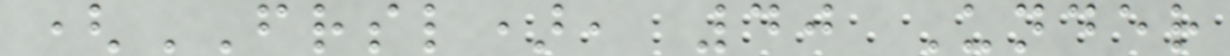(FRSL), 40 Under
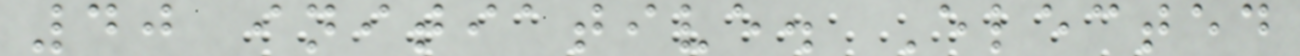40 initiative. Elected
